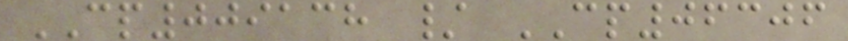CP009138 / CP06306
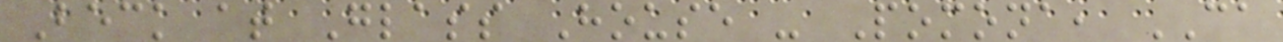Beck at Glass House - Pomona, CA
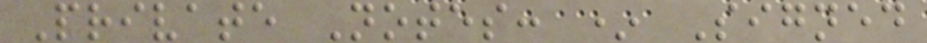Private Notes: * Signed
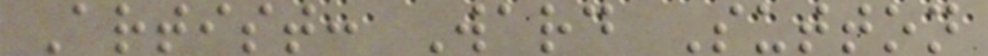Artist: Ward Sutton
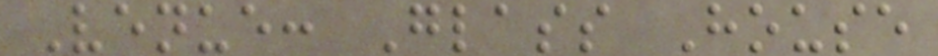Venue: Glass House
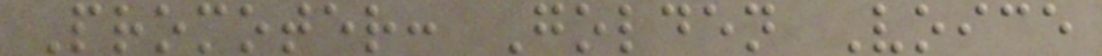Promoter: Golden Voice
